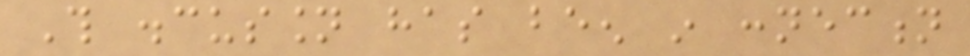This discussion has been in connection
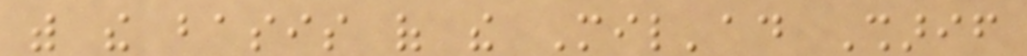with the basis of the Mil'ad Sharif
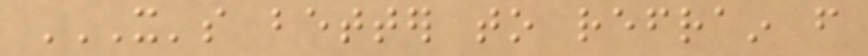IT'S BETTER TO REFRAIN FROM
